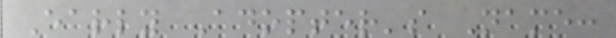Early Adopter's Name:
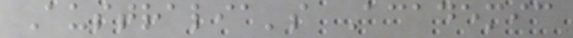Australia's Academic
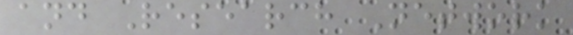and Research Network
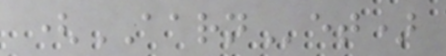(AARNet)
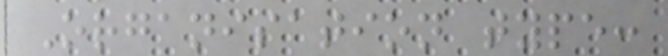Organisation type:
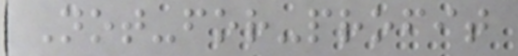Not-for-profit
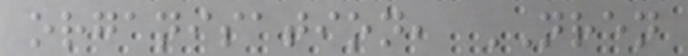organisation, NREN
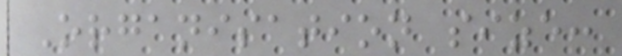Organisation size:
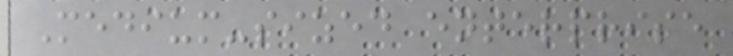Medium-sized enterprise
